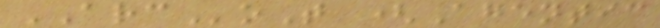ARCoT (Agentic
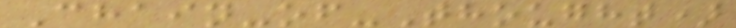Chain-of-Thought)
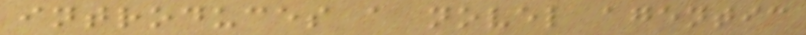introduces a novel agentic
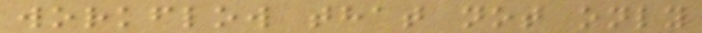workflow that not only
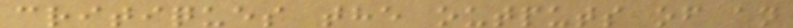critiques the outputs of an
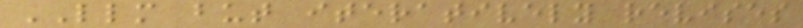LLM but iteratively revises
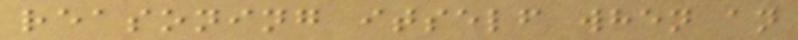reasoning itself when an
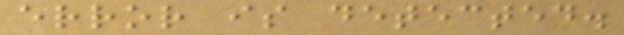error is detected.
